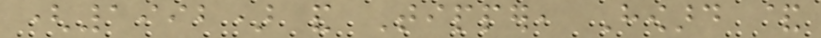(1992) and Tipper, Howard &
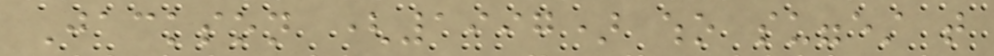Jackson (1997) who suggest that
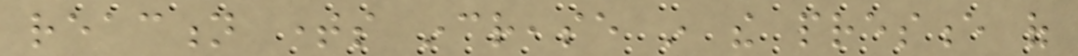reaction times increase in the presence of
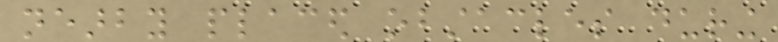nearby placed obstacles during
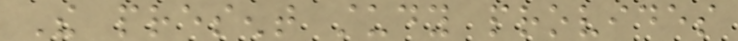The present study provides
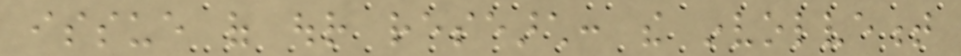issue of our research: the involvement
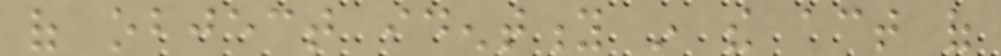of object identity in the act of
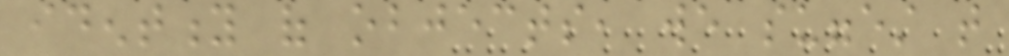identity of objects, we suggest that
